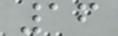16
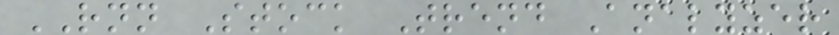RNN Stock Trend Analyzer
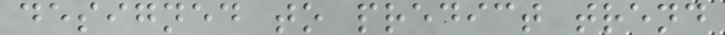designed to predict trend
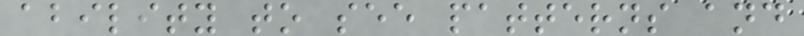ability to see patterns and
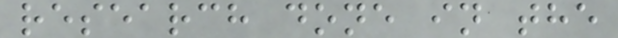research done in the
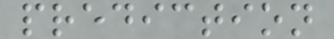prediction
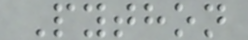Python
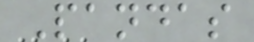Pandas
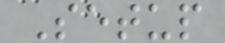Setup
